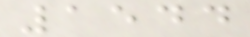1544
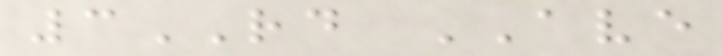3RD AVE
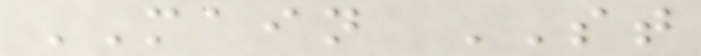MAIN ST
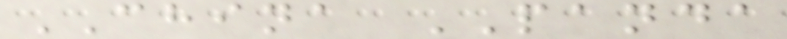CHINA PANDA
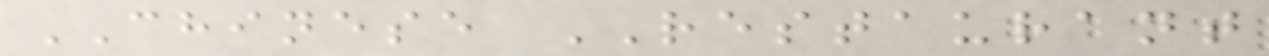CHINESE RESTAURANT
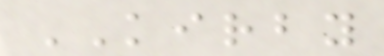KIRBY
